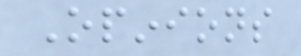Opinions
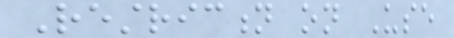Restriction on Use
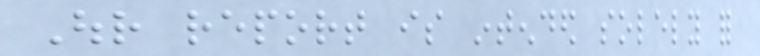Our report is intended solely for
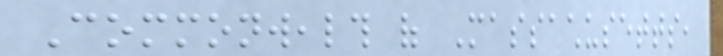Commonwealth of Massachusetts,
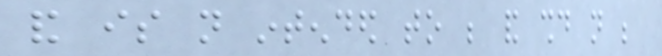and is not intended to be and should not be
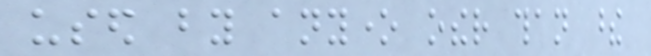used by anyone other than these
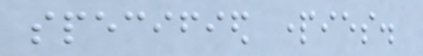specified parties.
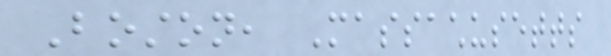Boston, Massachusetts
